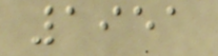1951
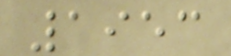1953
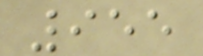955
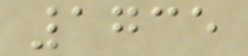1735
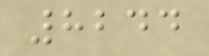8244
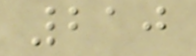210
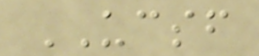UCSF
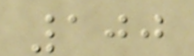100
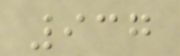937
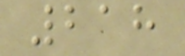218
